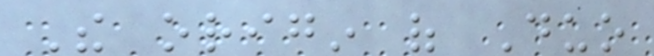The origin of Duo
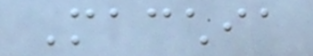Macchia
